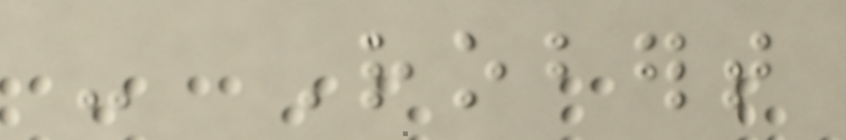- Robert
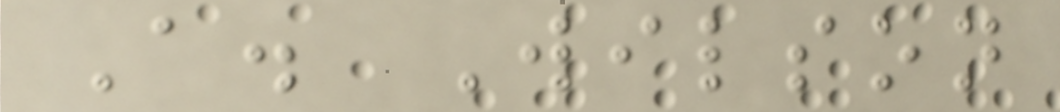A. Wilson
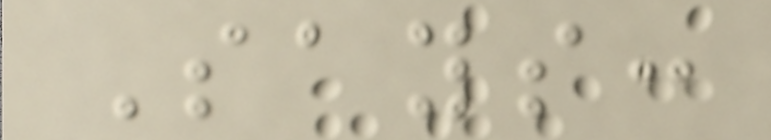Says:
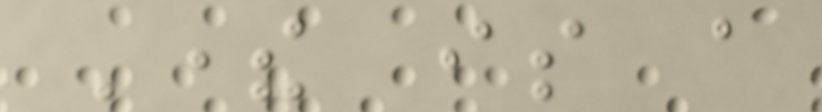There is a
